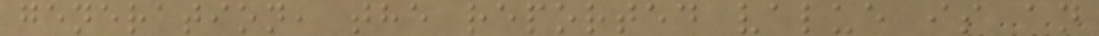generation, the reported value is an
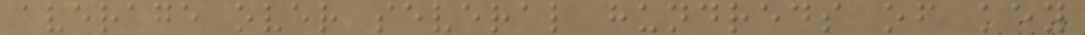average over several hundreds of key
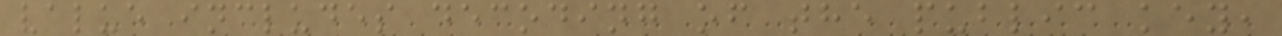value includes decoding of the public key,
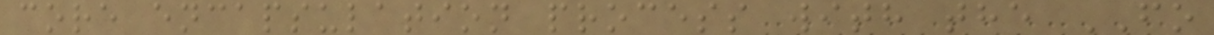core encapsulation process with the FO
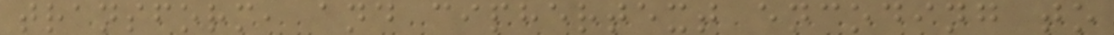transform, and ciphertext encoding to
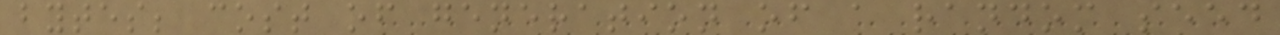bytes; cost of generation of a random seed
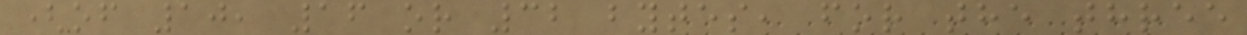(of 10, 16 or 32 bytes, for the three
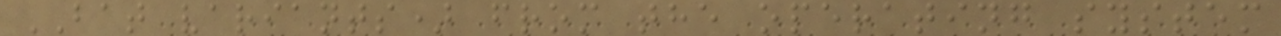BAT variants) from the operating system
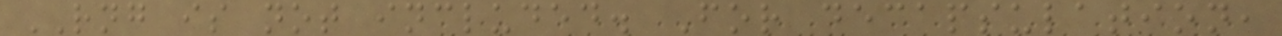RNG is not included. For decapsulation,
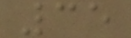35
